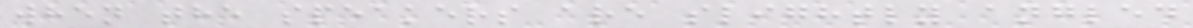when the speakers are slightly angled
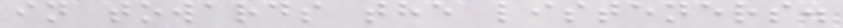in towards the listeners.
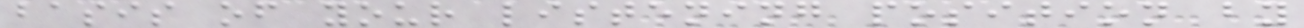basis of your listening position by
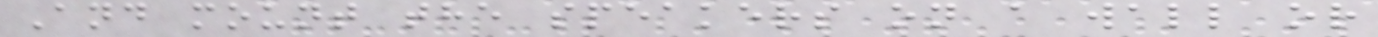And mount the speakers on a wall or
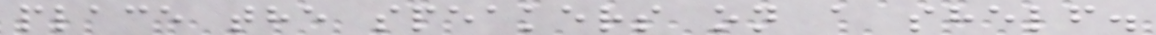place the speakers on a shelf.
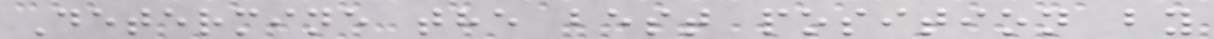Determine the best position by
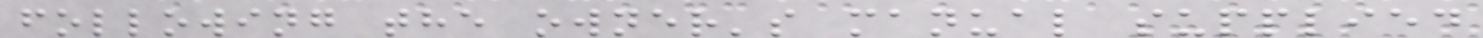following the owner's manual supplied
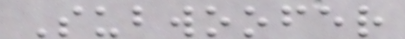Subwoofer
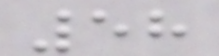58
